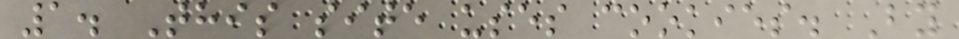1. This site uses cookies. By
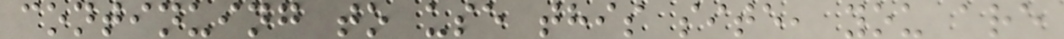continuing to use this site, you are
